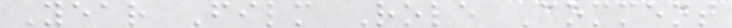Year Film Role Comment
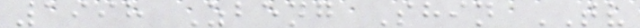1998 Zbeng Shin TV
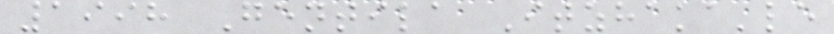1998 Gentila Itzhaka'le
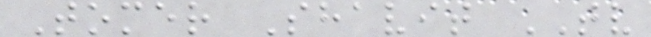Tomer Shavit TV
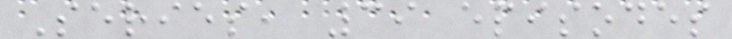Series, 39 episodes
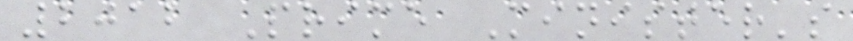2012 Prime Minister's
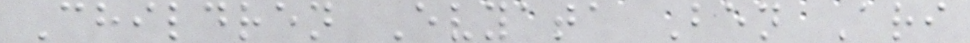Children Evyata Ben Ari
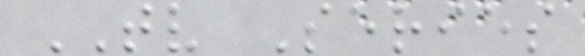TV Series
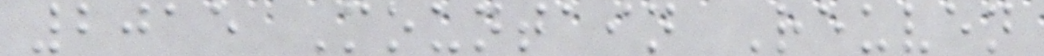2015 Mountain Reuven
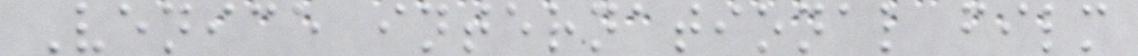Venice international film
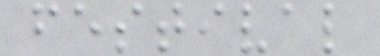festival
